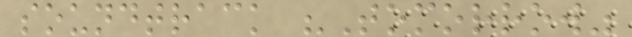soundtrack "Tomorrow"
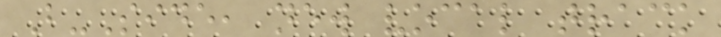B-Side, new vocal track
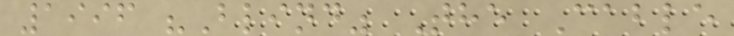1996 "Blind" The Cable
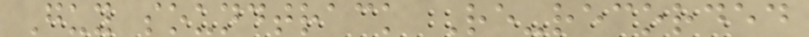Guy soundtrack Re-recorded
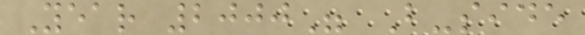Year 2000" B-side
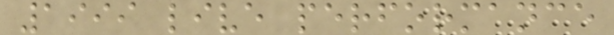1999 live performance
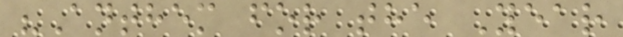"Anthem for the Year
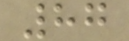87
